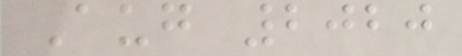Aug 2020
